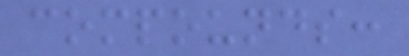compounds:
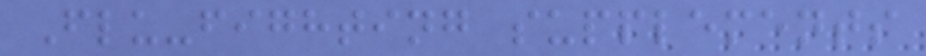Flu-fighting supplements
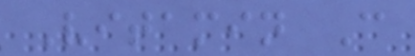Vitamin C
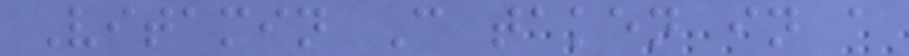Vitamin C taken in a
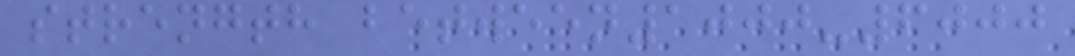strength between1000-6000
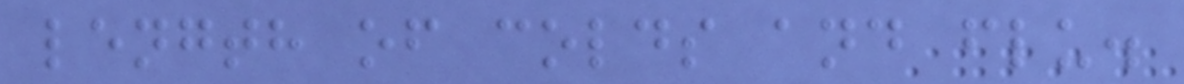length of colds and flu.
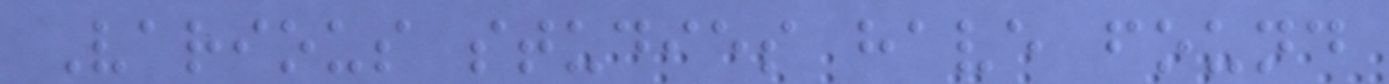Various studies have found
